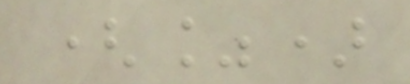(%)
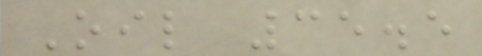Oil 35.5
